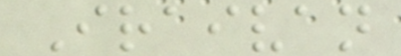Iraivan
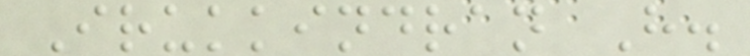Irukkindran H.
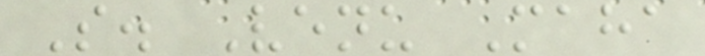S. Venu Maha
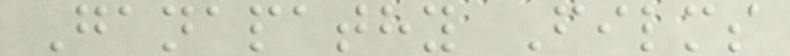Ganapathy Films
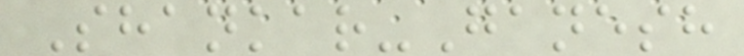Shankar-Ganesh
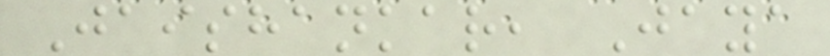Jaishankar, Jaya
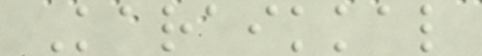Karaikkal
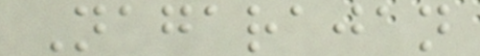Nagarajan
